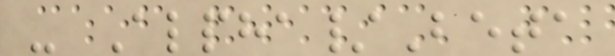- Alpha/Beta
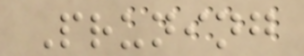Pruning
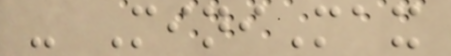- MiniMax
